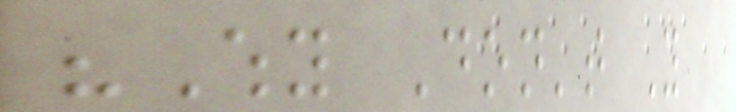"Why Don't You
